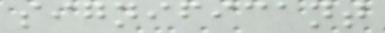significant
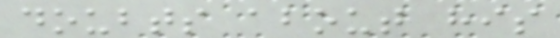doubts about his
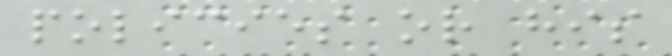policies or his
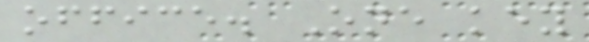office. One key
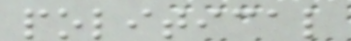political
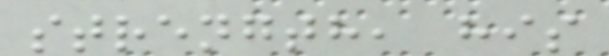strength, his
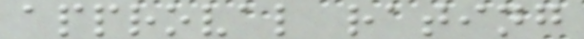approval rating
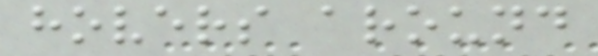hovers around
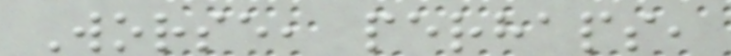Worse, perhaps,
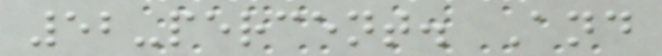52-percent. And
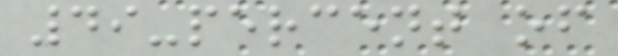49-percent of
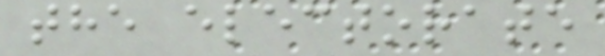the electorate
